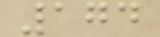174
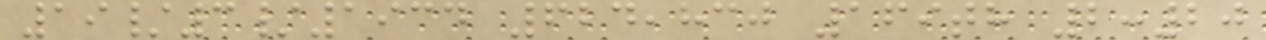19/3/1934 624,830 169th 2:20
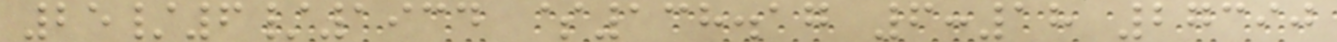25/6/1934 $138.17 6:18 27390
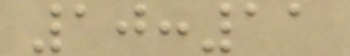10:11
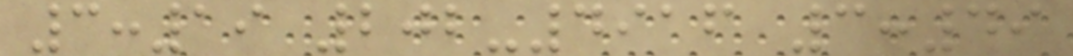3:19 202-4916 3:49
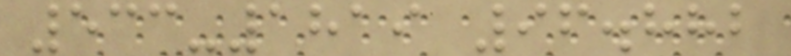533-1819 96.882
